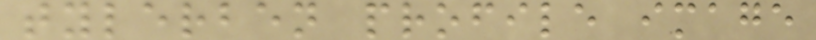tylerben profile image
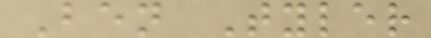Ben Tyler
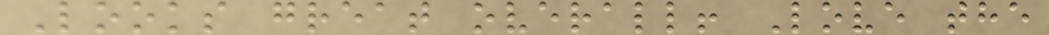Looks great overall! Love the
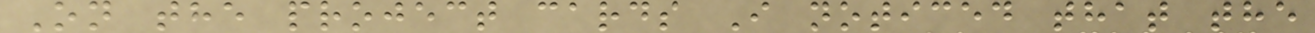On the project cards I noticed that the
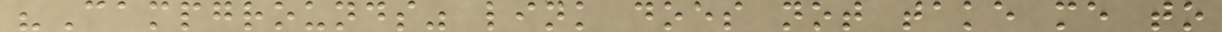"Campgrounds" link does not take me to
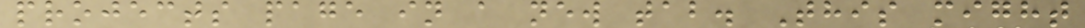projects page in a new tab. This might
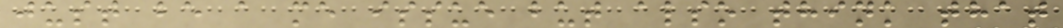just be a me issue but also think that
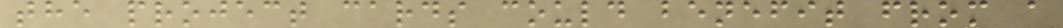the project cards could benefit from a
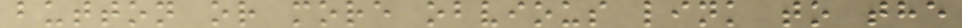button or more obvious link to the
